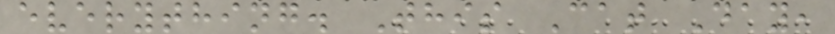everything. This Cat Day,
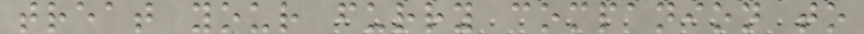treat your furry companion to
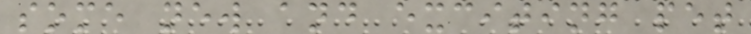some new and exciting pet
